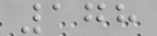178
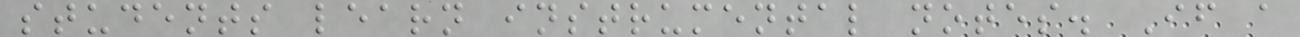students learn instrumental notes. If a
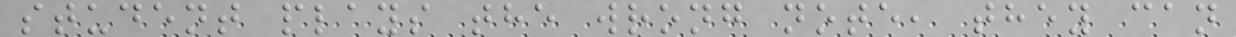student plays the wrong note, they can
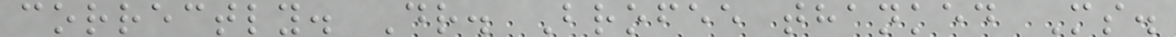correctly. Dr. Brofee thanked Ms.
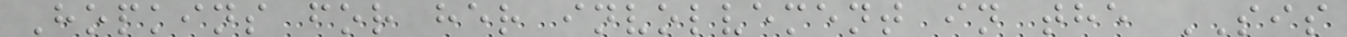Hopkins for her involvement in the SIS
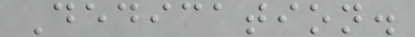Dedication.
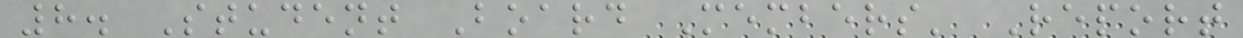8. Student Board Members' Report
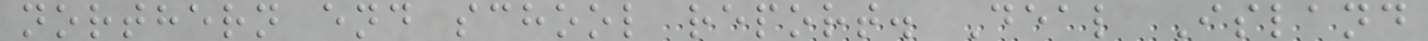northern end school report. Deal Island
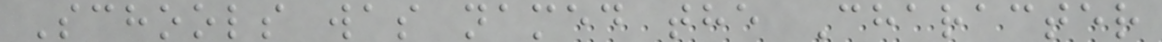Schools was named the Character
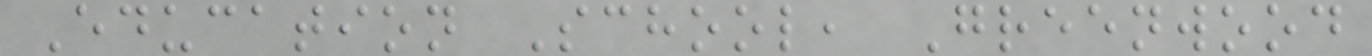Education School, Greenwood
